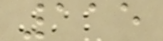115
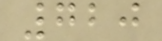720
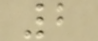2
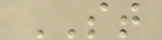ST
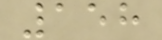158
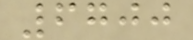6700
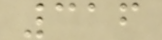316
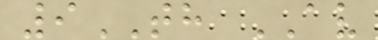9TH AV
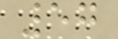57
